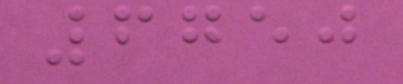6750
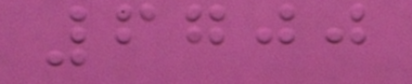6700
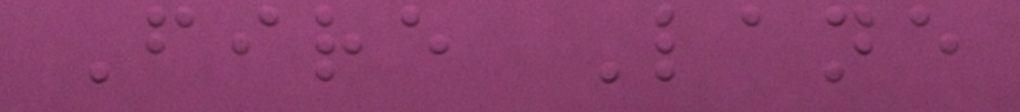Fire Lane
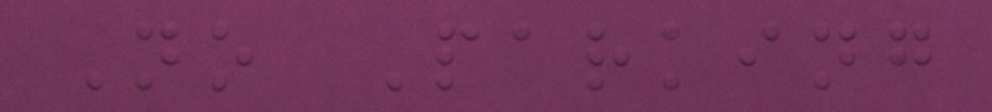No Parking
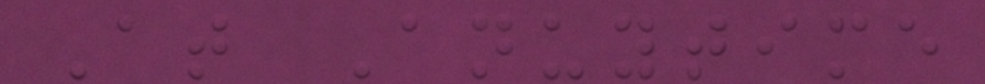At Anuytime
